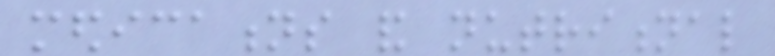medications and nutritional
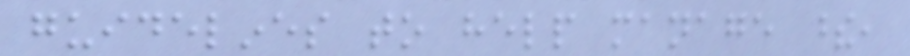guidelines to help manage these,
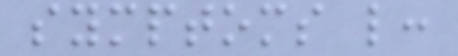symptoms like:
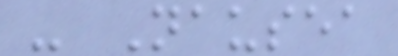- Nausea
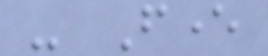- Fever
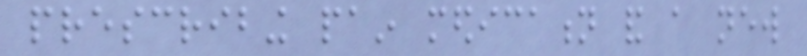prescribing pain medication and a new
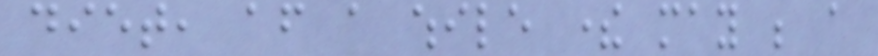diet, after a while there may be a
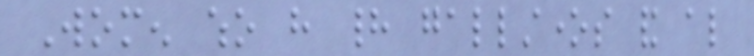Women who have had gallstones and also
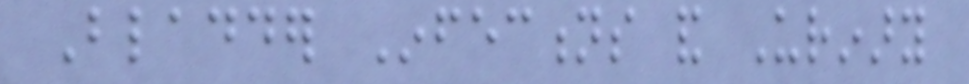Bladder Infections and Urinary
